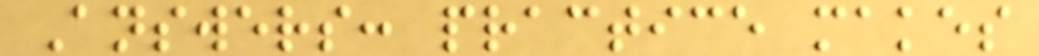Answers: practice makes
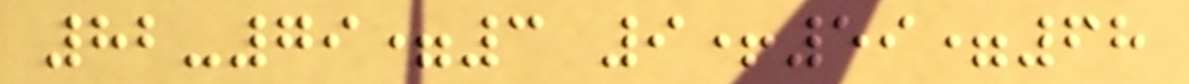82-79=3 9+59=68
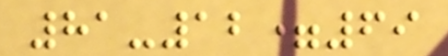81-12=69
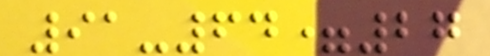91-64=27
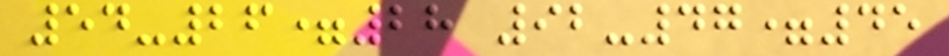54-26=28 92-47=45
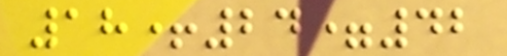18+24=42
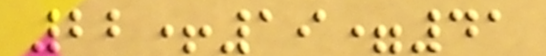22+19=41
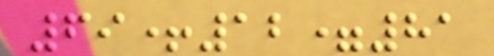69+12=81
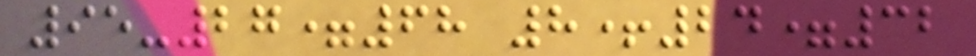95-27=68 8+24=32
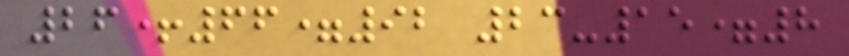26+66=92 23-15=8
